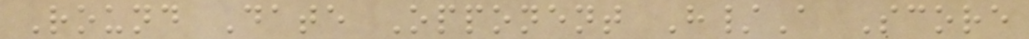Round Date Opponent H/A Score
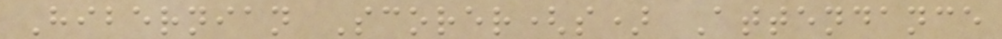Hibernian Scorer(s) Attendance
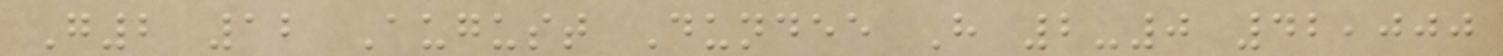G2 12 August Dundee H 2-0 42,000
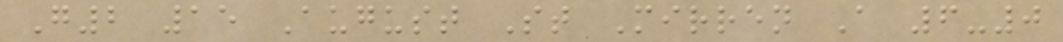G2 15 August St Mirren A 6-0
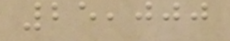25,000
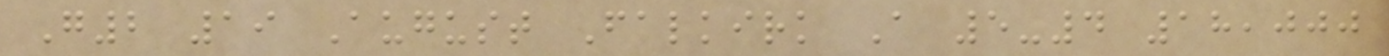G2 19 August Falkirk A 5-4 18,000
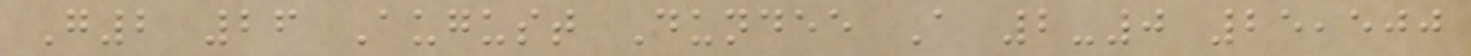G2 26 August Dundee A 2-0 25,500
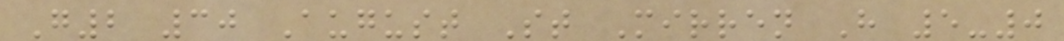G2 30 August St Mirren H 5-0
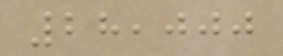28,000
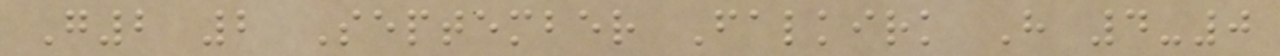G2 2 September Falkirk H 4-0
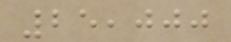25,000
